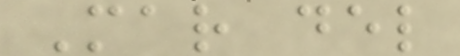Mar del
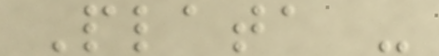Plata -
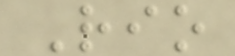Rio
